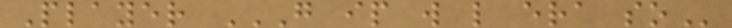Player G IP W L ERA SO
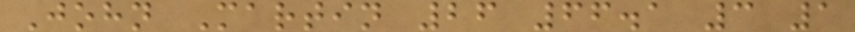John Martin 26 66.1 3 1
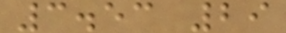3.53 29
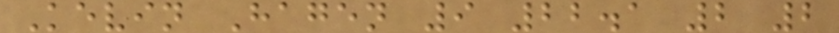Kevin Hagen 9 22.1 2 2
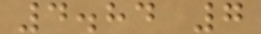4.84 7
